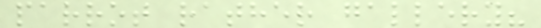parrot rather gallery?
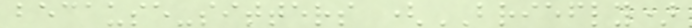because-sitters (BRIEFLY)
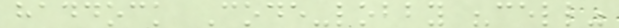haddock Code-lobby "cell"
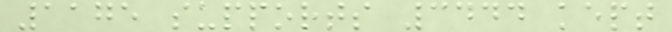1175 supports 3444 kept
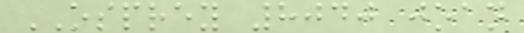OSPREY 8040 joan
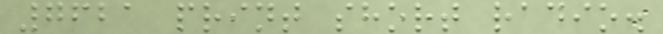7621 print short radio.
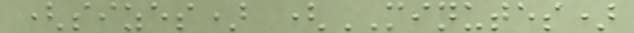(sizes) (MINUTES)
